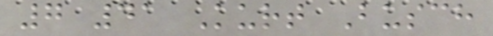7 41 Kurt Busch
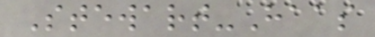Stewart-Haas
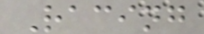Racing
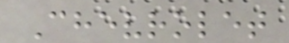Chevrolet
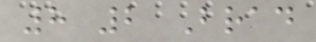8 2 Brad
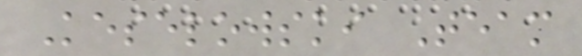Keselowski Team
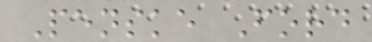Penske Ford
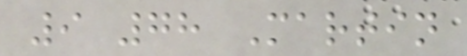9 78 Martin
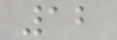12
